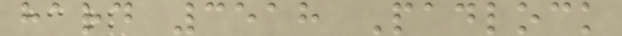hard 3518 Padlock
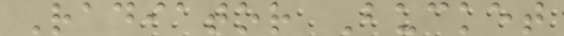Radiator Bucket
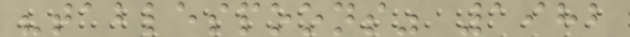"tablespoons" 1982
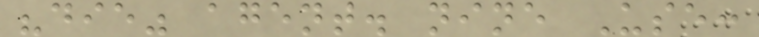"die" agent. nine Use:
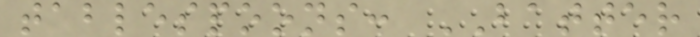tablespoons: BATTER
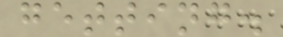getting.
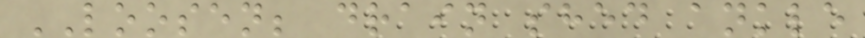LOOSEN; drain shed ankle
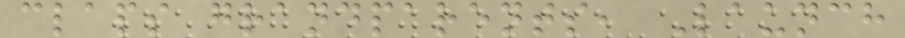claps grandparents, Launch
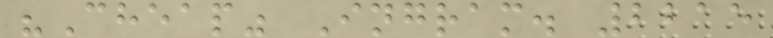"Cheap" Ingram. 2215
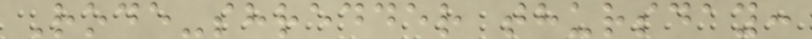Rode-shredder thursday:
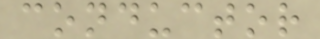conductor
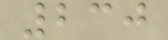230
